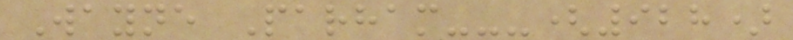Wayne Parham---(928)
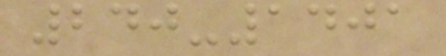240-1401
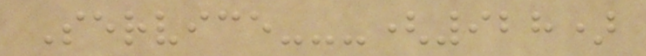Service---(928)
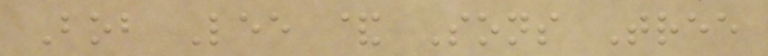Bob Lee & Sons Tree
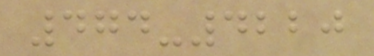474-4220
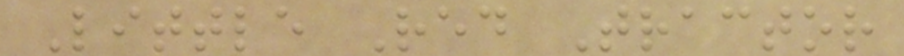Little Red Tractor
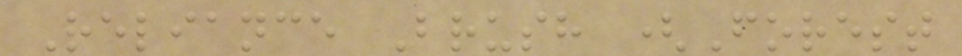Reliance Brush (Forest
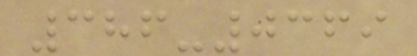386-0369
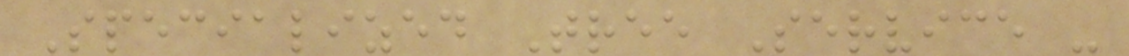Specialized Tree Service -
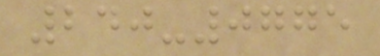240-0775
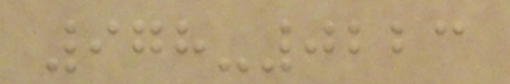978-0223
